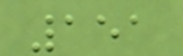151
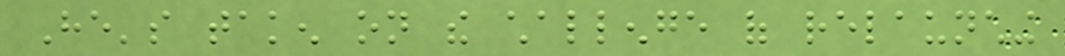He's taken on the challenge of relaunching
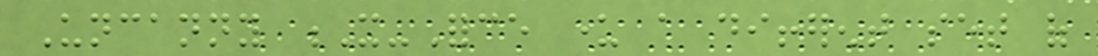Uncanny X-Force under a different set of
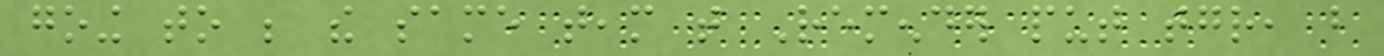going to be the same team that Remender put together, but
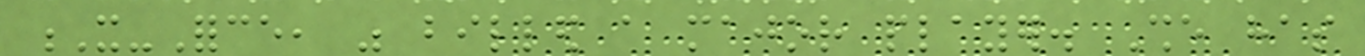X-Force, was billed a major player. She has
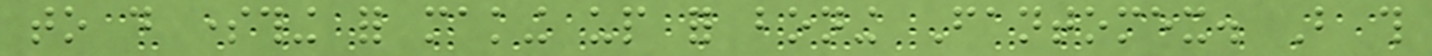to do something for making up for boning Fantomex. But this
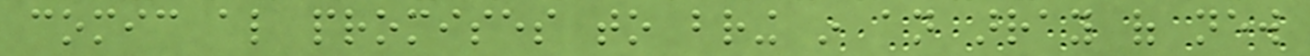comic also promises to bring in an array of new
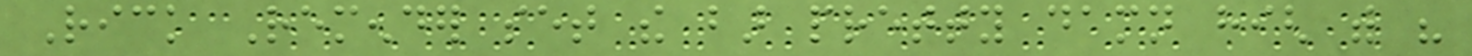Rick Remender set the bar pretty damn high with his
